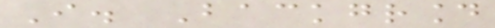I. Background
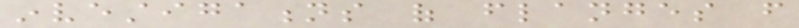investigations of flanges from
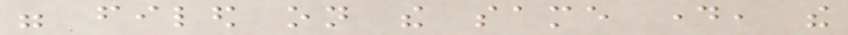were filed on the same day, the
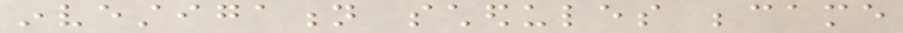investigation schedules became
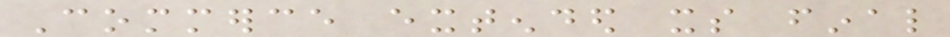Commerce extended its final
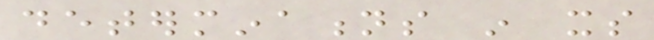determinations in its
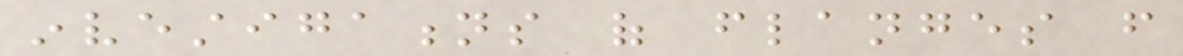investigations of flanges from
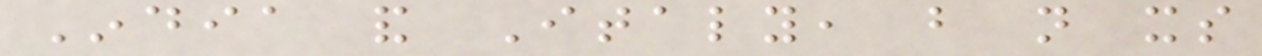India and Italy, but not its
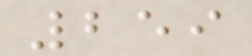259
